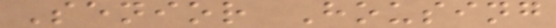Senior Housing
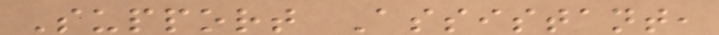Support Assistant,
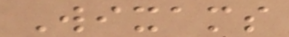Wixams
